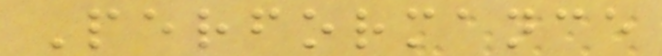Performance
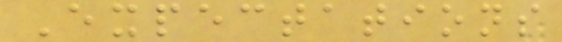Expectations
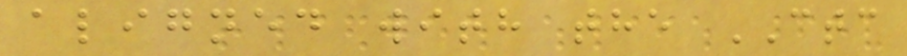aligned with the CTC
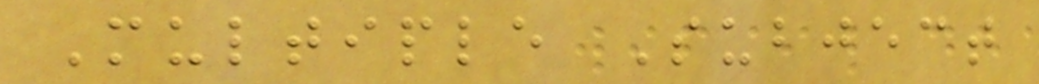Multiple Subject
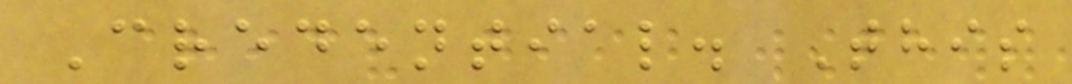Credential. This
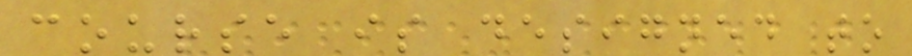course is designed to
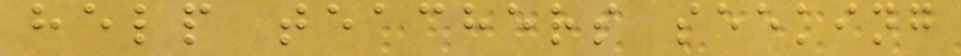help teachers seeking
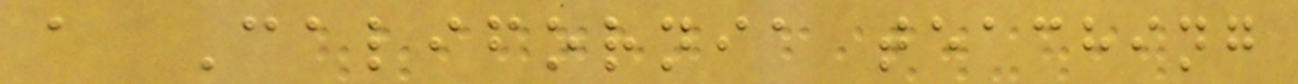a California teaching
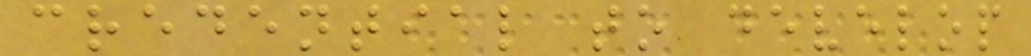credential to develop
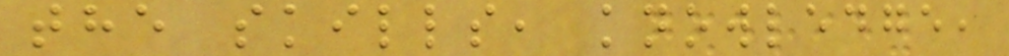the skills, knowledge,
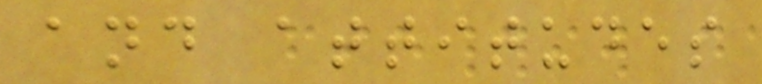and attitudes
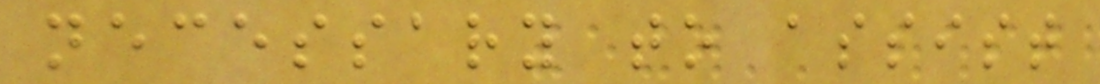necessary to assist
